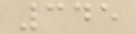345
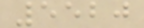5520
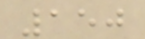150
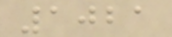1021
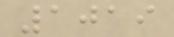1019
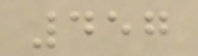457
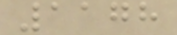1178
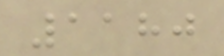1180
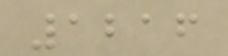1216
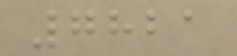7821
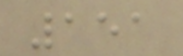151
